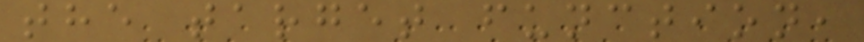the target function,
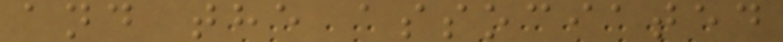and the associated
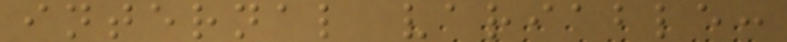internal variable:
